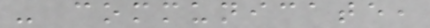- communicate,
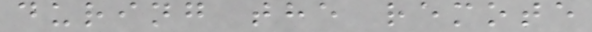during the remote
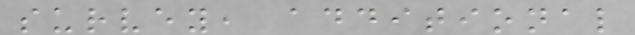survey, additional
